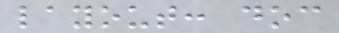layout: doc
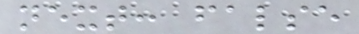next: false
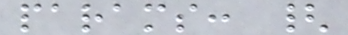params: {
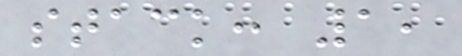stack: 1,
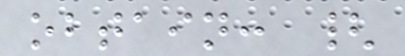obtain: {
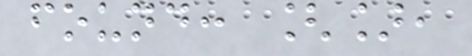found: [],
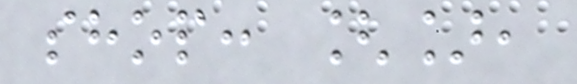shop: [],
